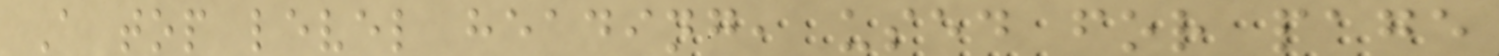A top level heading, used for page
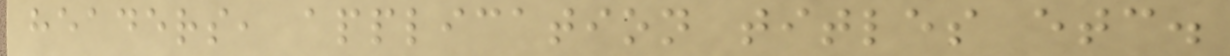headers, application titles etc.
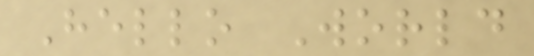Hello World
